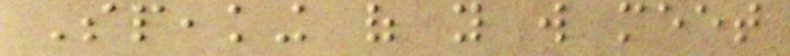Speaking of you will meet
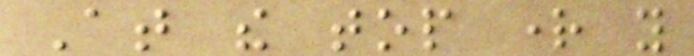At the top right you
